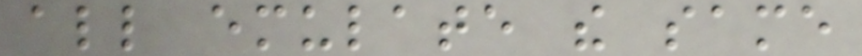all emulate the same
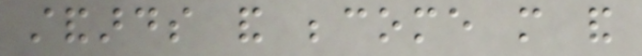standards and become more and
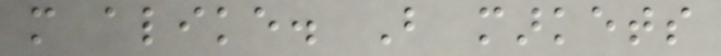more alike. But markets
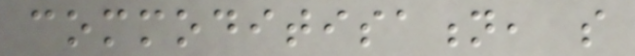commoditisation, so
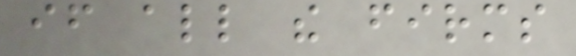if all the firms
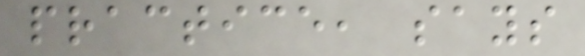practice, says
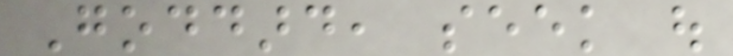Goddard, seek out
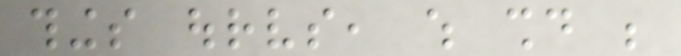things ourselves, which should be
